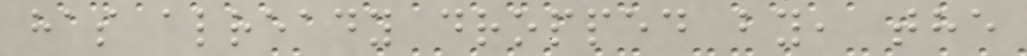has already dropped by, the
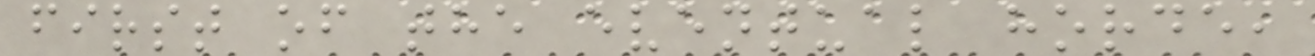first of the eventual horde,
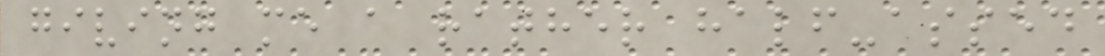giving me a rather half-assed
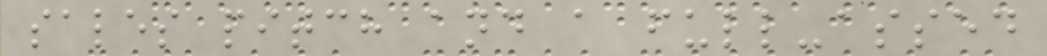sales pitch and a full-assed
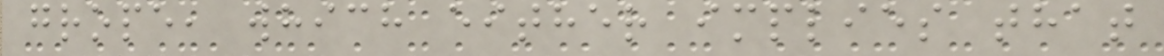grope, which either implies that
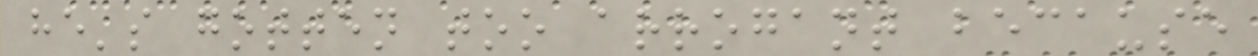he's gotten too arrogant because
